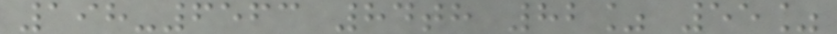198-6563 84th 82% 55%
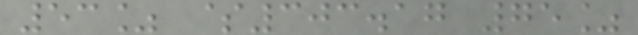53% $303.17 75%
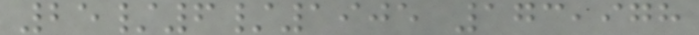25/6/1905 173,978
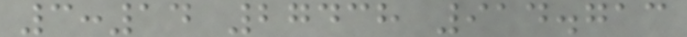3:14 27438 914.713
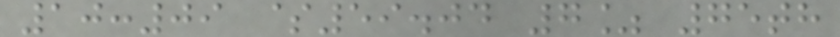10:09 $59.04 7% 75th
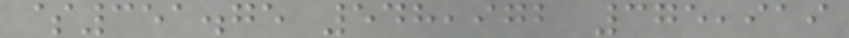$351.75 548,972 375,919
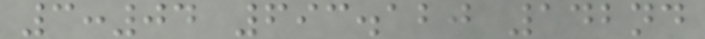3:04 693.120 142nd
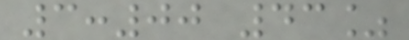3:00 43%
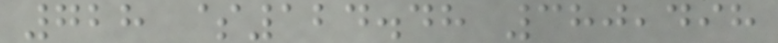728 $124.48 380,498
